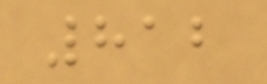812
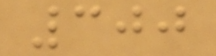300
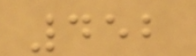452
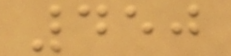450
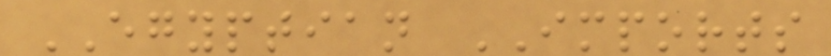EGYPTIAN IMPORTS
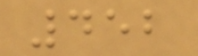452
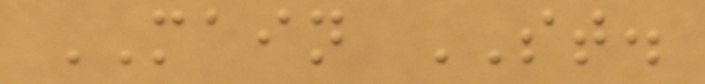MAIN ST.
